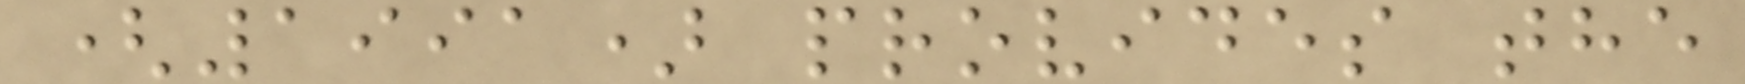(1991) provides the
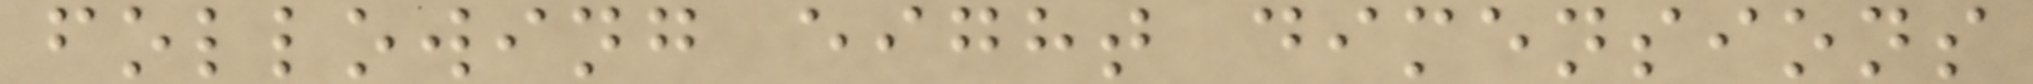following eight dimensions
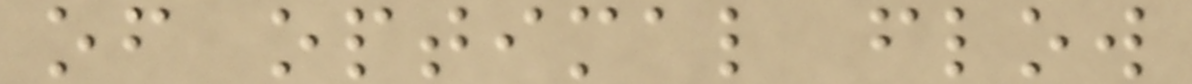of optimal flow
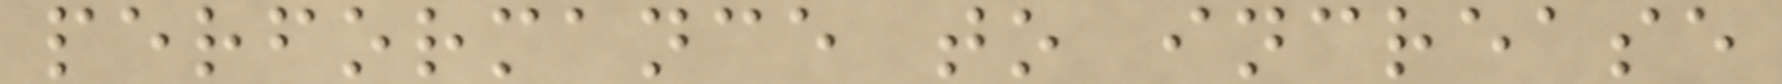performance to increase
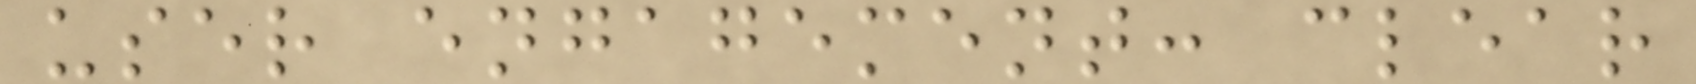user engagement: clear
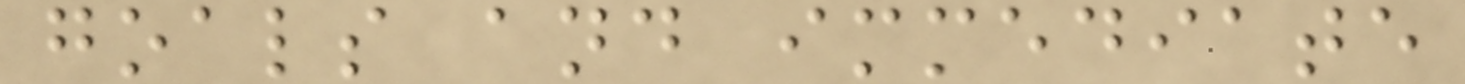goals and immediate
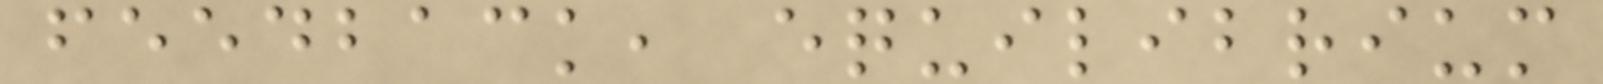feedback, equilibrium
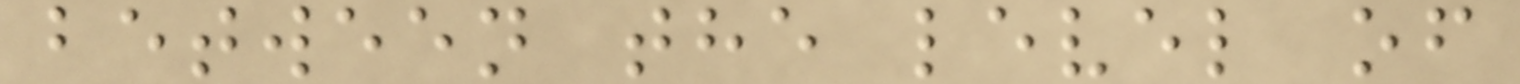between the level of
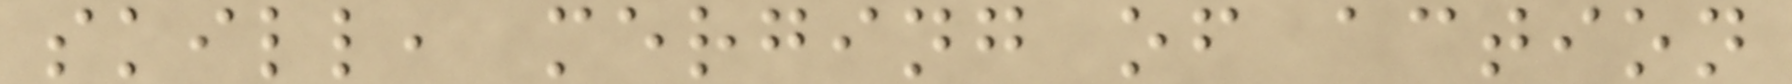skill, merging of action
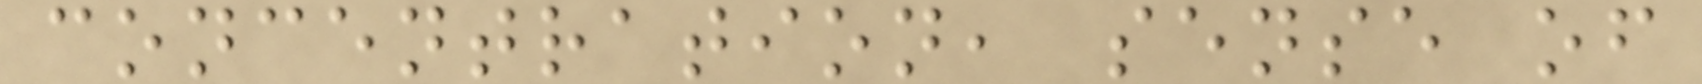concentration, sense of
